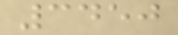3450
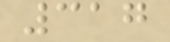317
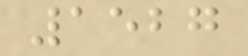1527
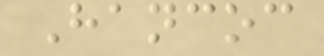Hancoc
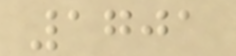1701
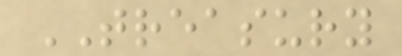TREASURY
